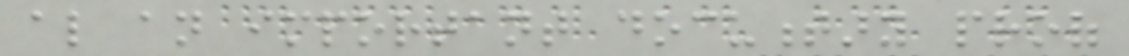also an important documentary proof
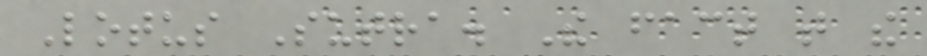Lotus Sutra. The fact that the
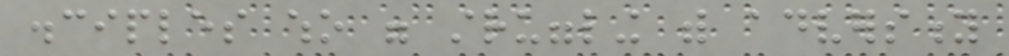disciples who were struggling with adversity
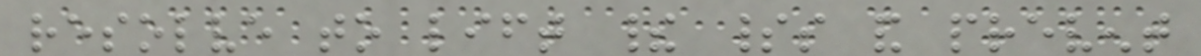resolve to lift their spirits and prevent
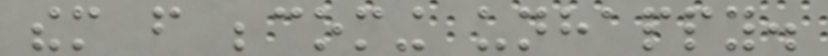them from becoming unhappy.
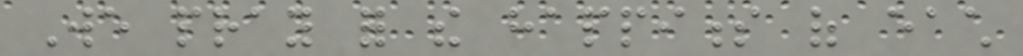We pray for the happiness of each
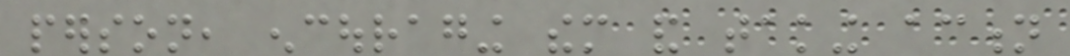person, encouraging them and taking action
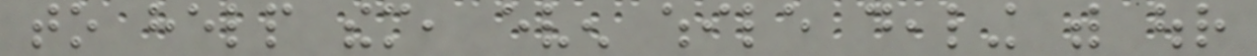to help them, even while dealing with our
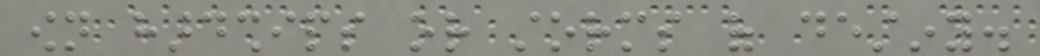own hardships or storms of destiny.
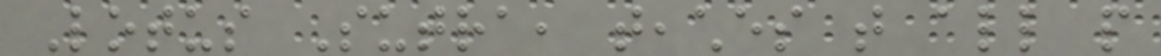Lotus Sutra, teaches that all people
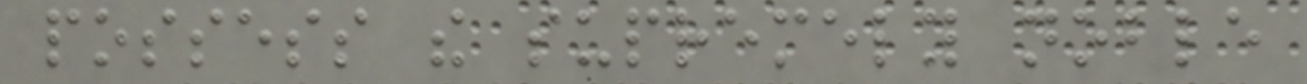possess the supremely noble
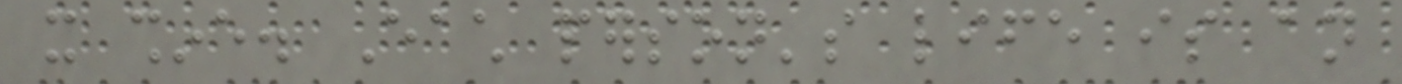it shine. Each person's life is an
